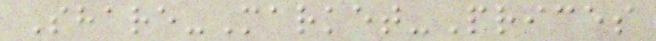Share-Market-Prices
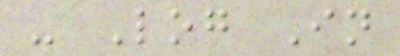- Log In
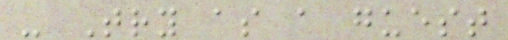- Try as a guest
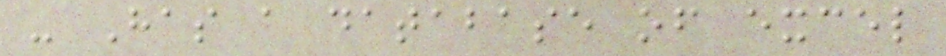- Has a database of excel
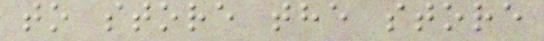to store the store
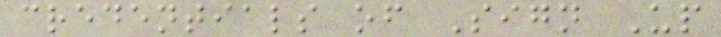credentials of Sign Up
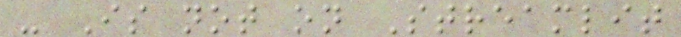- Is not on Streamlit
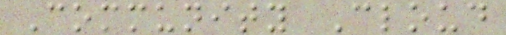Community Cloud
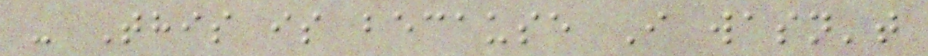- This is because I wasn't
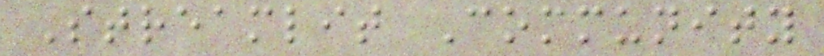Streamlit Community
